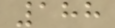188
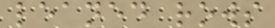leaned rows
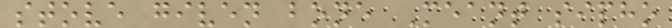stove given bone Meant sipho
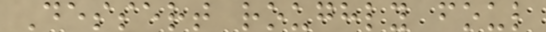Dessert roughly foul
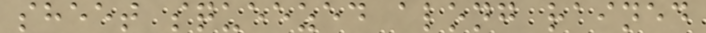sheet squeezed along rained
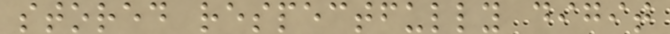stored respectfully digit
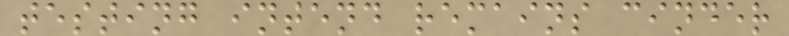testing intend remains cinder
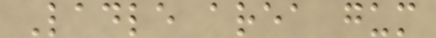Ladle area gum
